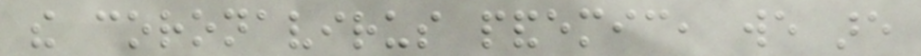the coronavirus pandemic, we are
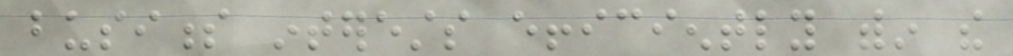business interests efficiently within the
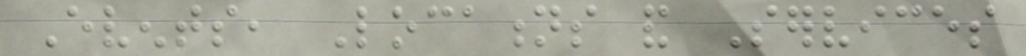Events, Locations and Services
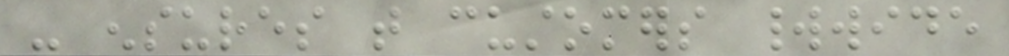- ensures that customers worldwide
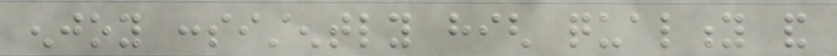enjoy consistently high quality and
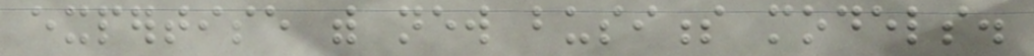expertise with new business models.
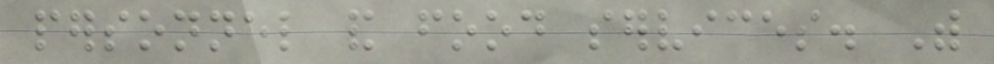personnel and food services. With
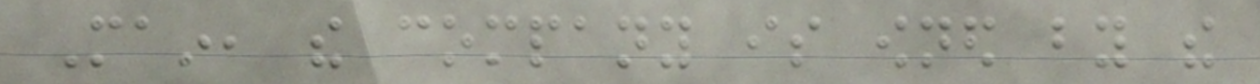Main, the company is owned by the
